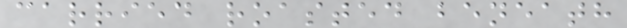carried roasted beneath
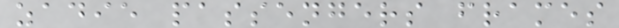zadie passengers frames
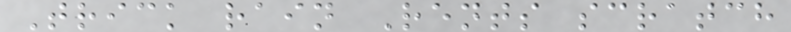Trick rain Rents scratch
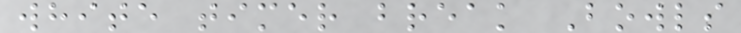white timer break Bowls
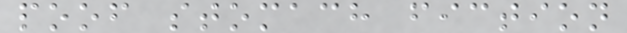poof stomach fiction
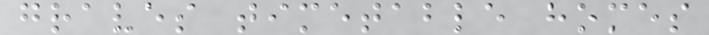graves timetable homes
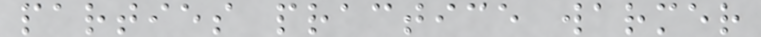parties practice warmer
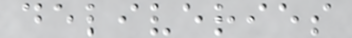deliveries
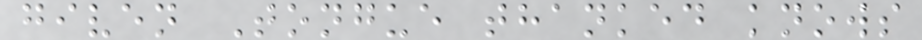given Tongue thanked knows
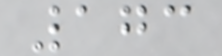173
